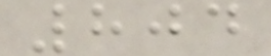804
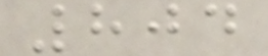804
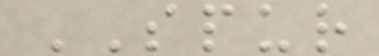SPUR
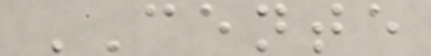CENTE
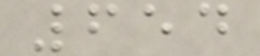654
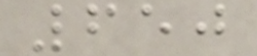650
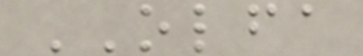OLFA
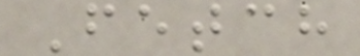Fetch
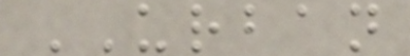URBAN
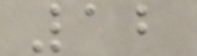12
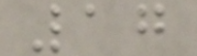17
